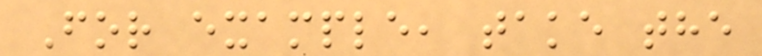For example, take the
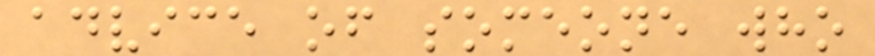advice of someone who
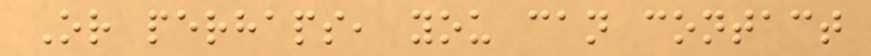Or perhaps, you can contact
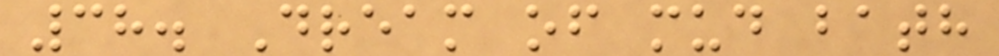38. Dream of mud bath
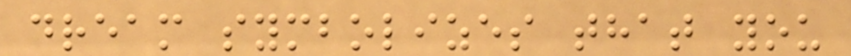dream symbolizes that you
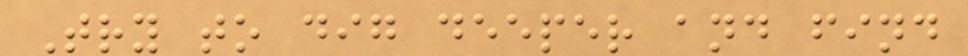Try to dig deeper and find
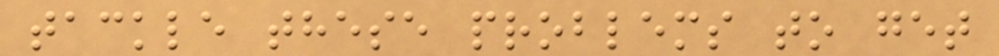tackle these problems to get
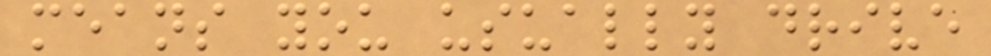means you usually drive
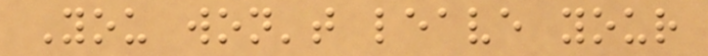You won't leave your
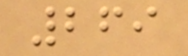269
